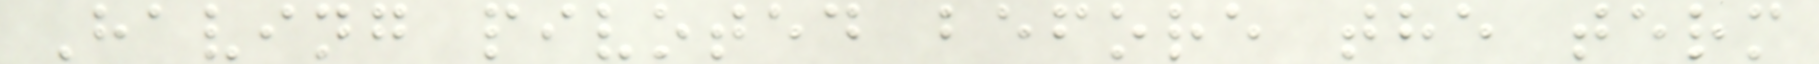Having pivoted before the term
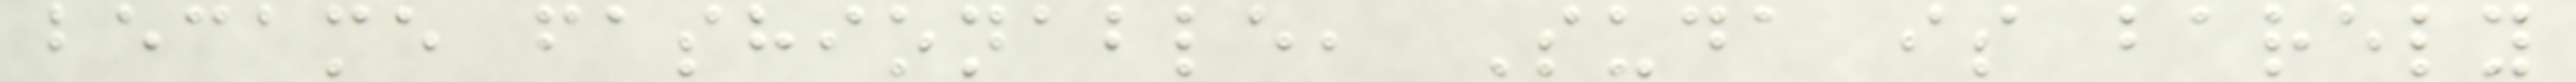became fashionable, Suda is barely
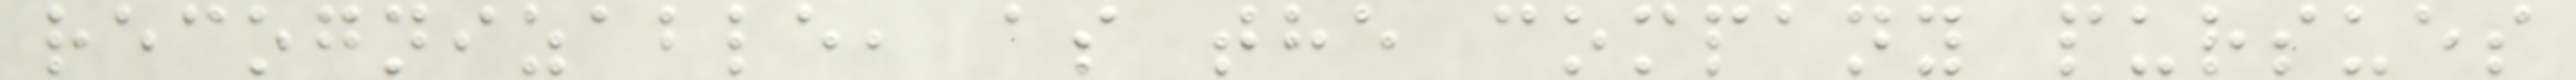recognizable, as the company pursues
